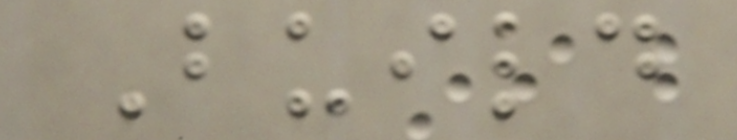Build
